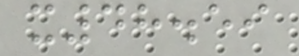x48.59
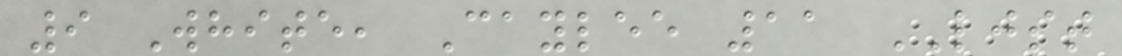9 White, Caylee 11 LJST
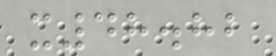x48.82
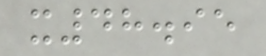x48.95
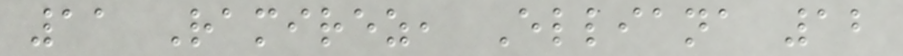11 Ramirez, Elliana 12
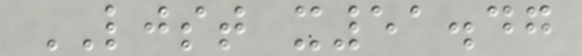LJST x51.47
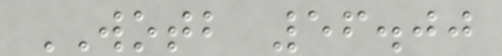WOTB 56.00
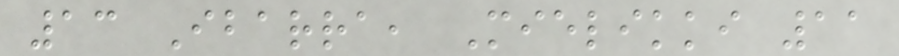13 Ibarra, Mielikki 11
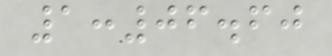1:06.60
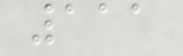111
